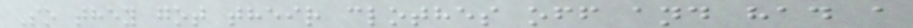So they got their clothes off and had a
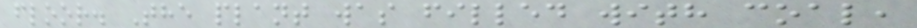floor. The plant was filled with coal,
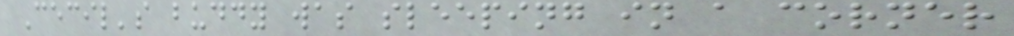Cecil's buddy was sleeping in a corner
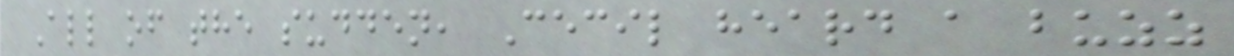All of the sudden, Cecil heard a buzz
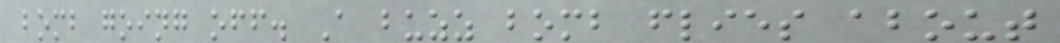bomb going off. A buzz bomb flies about
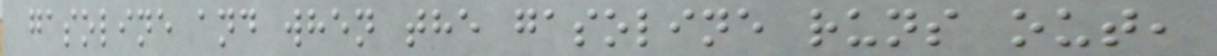gasoline and when the gasoline runs out,
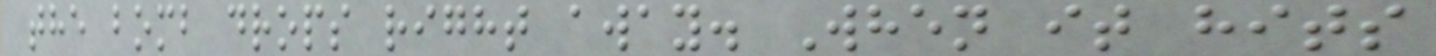the bomb drops right away. When it hits
